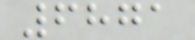6871
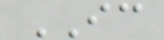IC
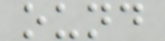ound
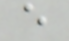e
